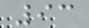93
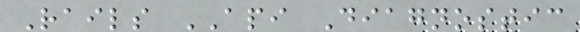Rails API Diagnostic
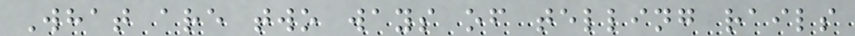What are two ways of telling rails
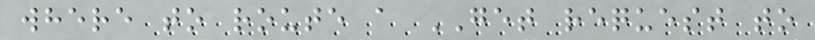where to route a GET request to
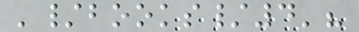'/books/4'?
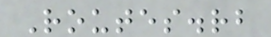Routes.rb
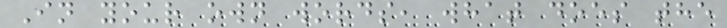In your own words, what does the
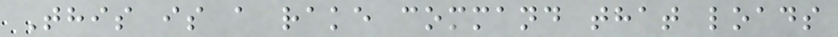This is a rake command that loads
